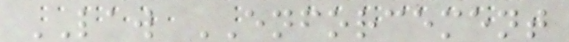LAW ENFORCEMENT
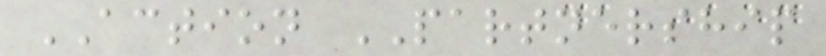ACTION PARTNERSHIP
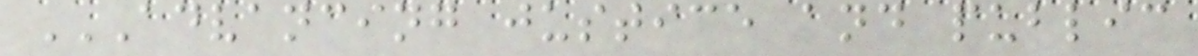ADVANCING JUSTICE AND PUBLIC
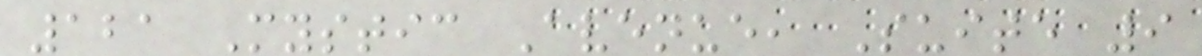121 Mystic Avenue, Suite 9
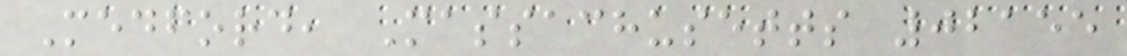Medford, Massachusetts 02155
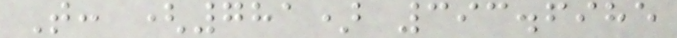T: (781) 393.6985
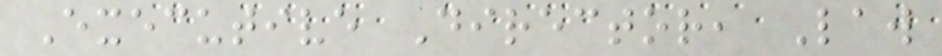Executive Director, Law
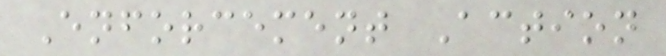Enforcement Action
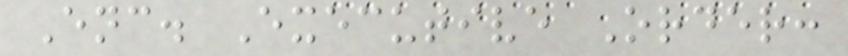Enc. Executive Order:
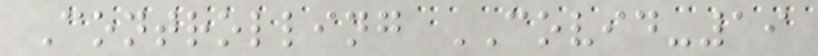Controlling COVID-19
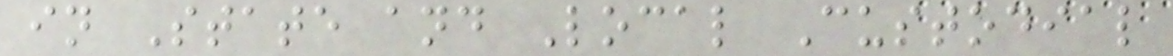in State and Local Custodial
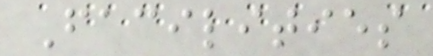Facilities
